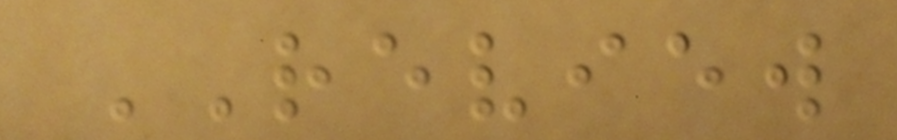REVIEW
